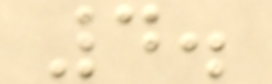4.
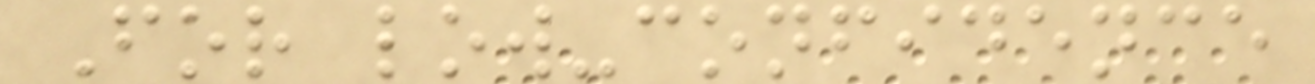For low-confidence
